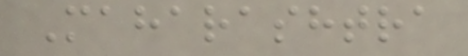Maharashtra
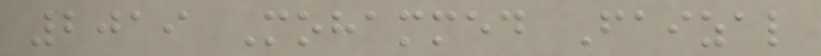2019 Mohammed Faizal
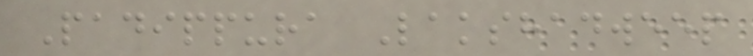Padippura Lakshadweep
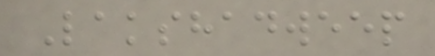Lakshadweep
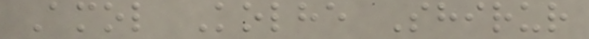Amol Kolhe Shirur
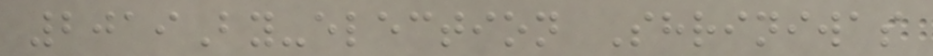2019By-election Shriniwas
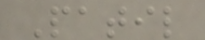Patil
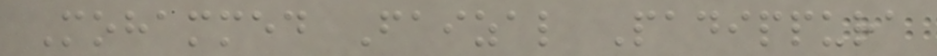Mohammed Faizal Padippura
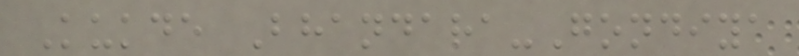Kukde Bhandara-Gondiya
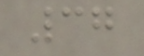37
